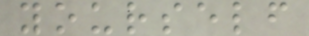yourself
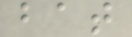bat
